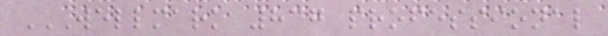WELLMARK 837 PROFESSIONAL
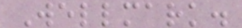Wellmark.
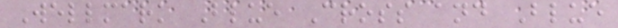Wellmark Blue Cross and Blue
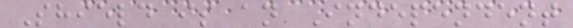Shield is an Independent
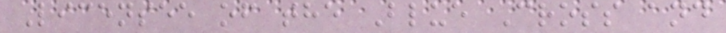Licensee of the Blue Cross and
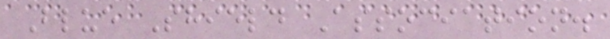Blue Shield Association.
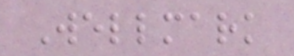Wellmark
